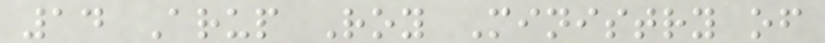14 Arup Roy Ministry of
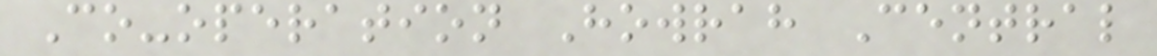Co-operation Howrah Central
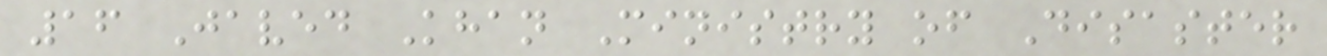16 Javed Khan Ministry of Disaster
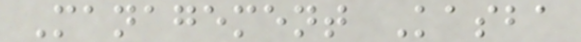Management Kasba
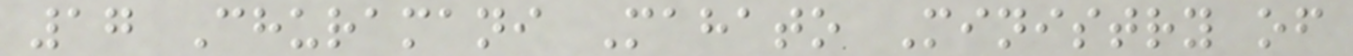17 Churamani Mahato Ministry of
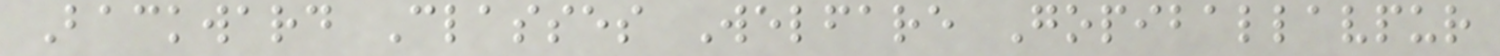Backward Classes Welfare Gopiballavpur
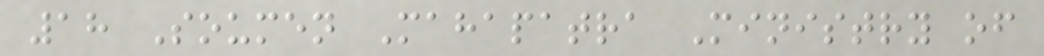18 Soumen Mahapatra Ministry of
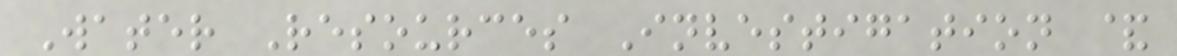Water Resources Investigation &
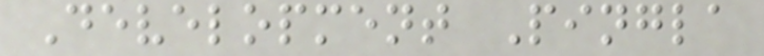Development Pingla
